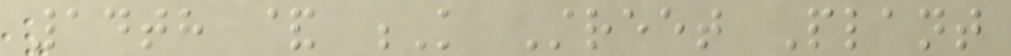14th & K Street Plant
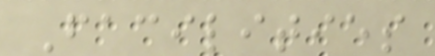Facilities
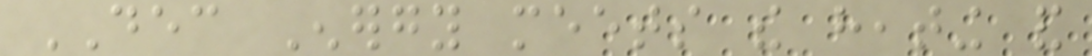DEC Energy meets the heating and
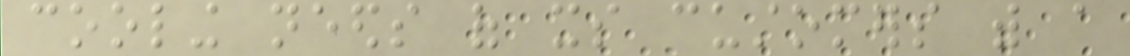cooling needs of its customers with a
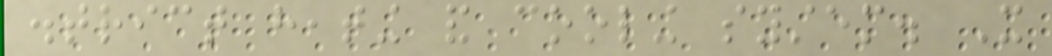district heating and cooling system. It
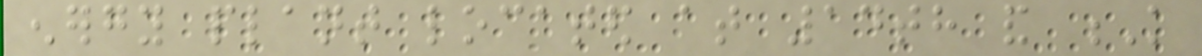energy plant located at 14th and K
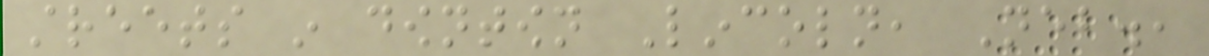streets in downtown Lincoln, Neb.,
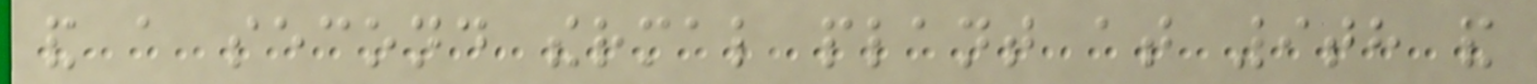and a second thermal plant at 9th and
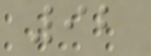92
